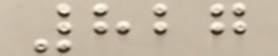827
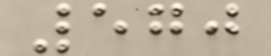570
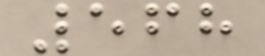568
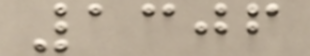1306
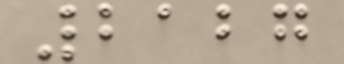2127
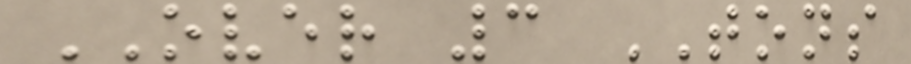OVER 3 TONS
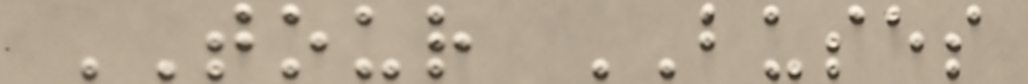TOUR BUSES
